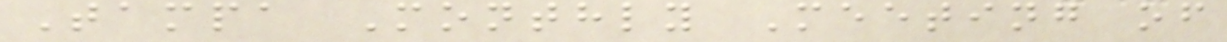Tampa Monthly Meeting of
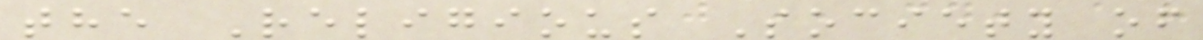the Religious Society of
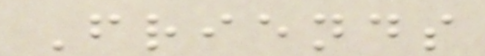Friends
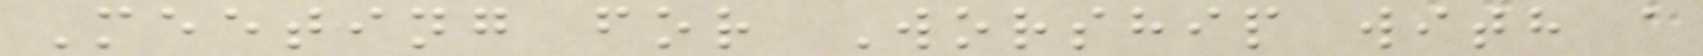Meeting for Worship with a
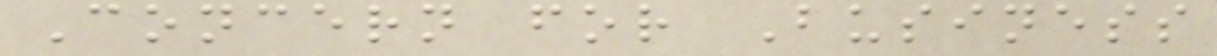Concern for Business
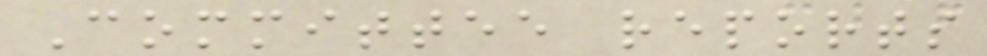Committee reports
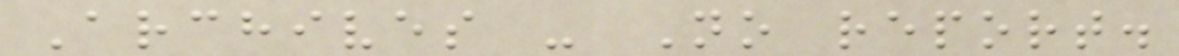Archives - No report.
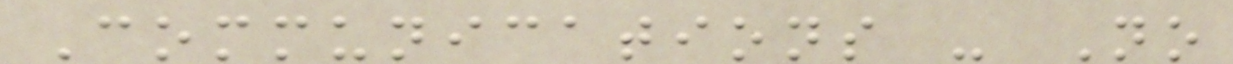Communications - No
